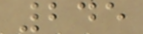245
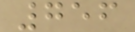756
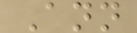Ann
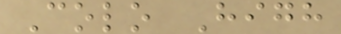Colo High
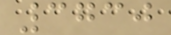3730
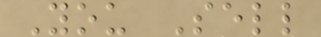You Sell
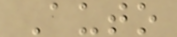Auto
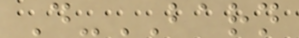D-BARN
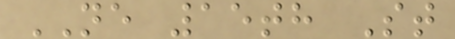NE 15th St
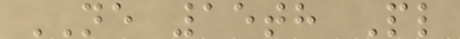NE 15th Pl
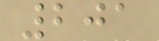201
